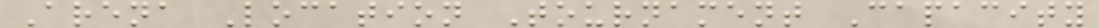Arena Location Tournament Capacity
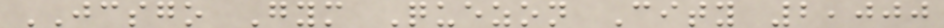JCSGO Gym Quezon City 2,000
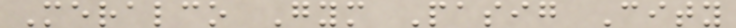Meralco Gym Pasig City
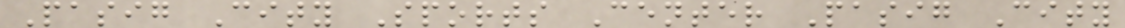Pasig City Sports Center Pasig City
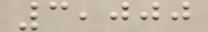3,000
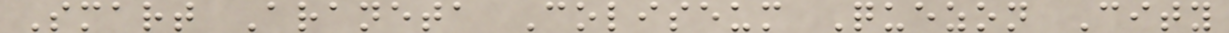Smart Araneta Coliseum Quezon City
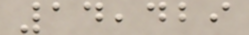14,429
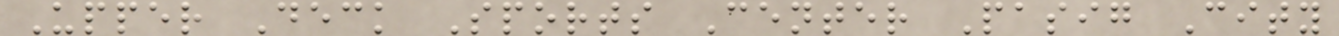Upper Deck Sports Center Pasig City
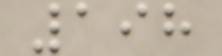198
